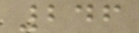246
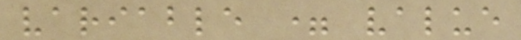variable = value
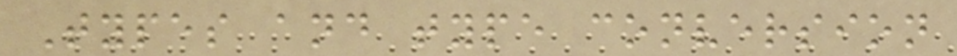Types and type conversion
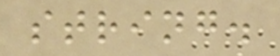string.
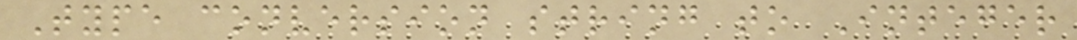Type conversion string to Integer
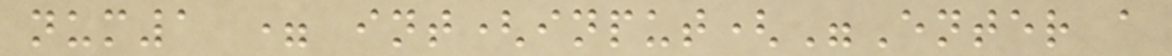num1 = int(input("Enter a
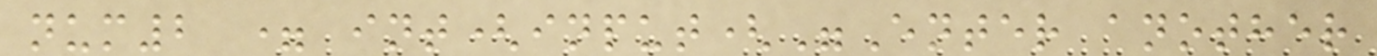num2 = int(input("Enter another
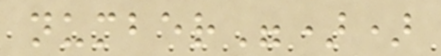number"))
